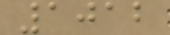1012
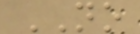NO
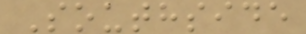Southside
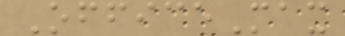OfficeMax
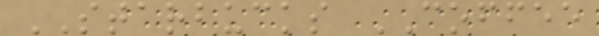STARBUCKS COFFEE
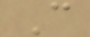C
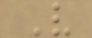V
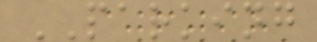PARKING
